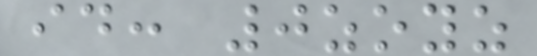id: 0zoyz
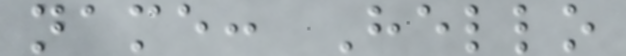name: Hello
